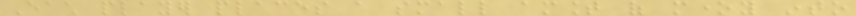Each player places a small amount of money into
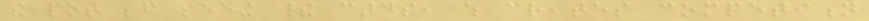the pot before seeing their cards, which creates competition
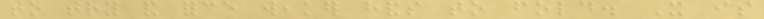to try and force weaker hands to fold. It is
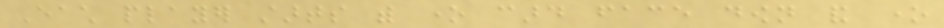Each player starts with one card face down and one
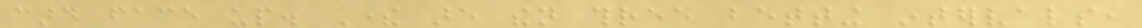card face up. There are then three betting intervals,
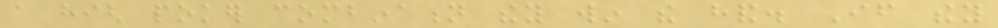a high poker combination they win the hand. If they
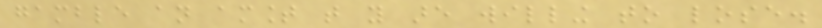gamble an amount that you are willing to lose.
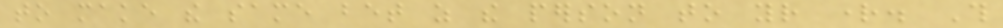to make the same bet as the person to your right. This
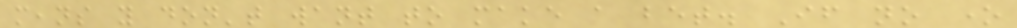means you don't want to make a bet. If no one
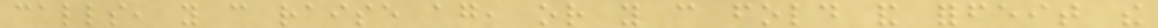calls, you can raise again, or you can fold and forfeit the
